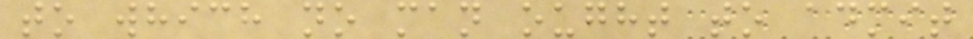to which no man ought to admit
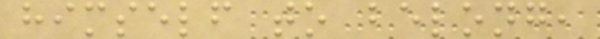himself to belong,
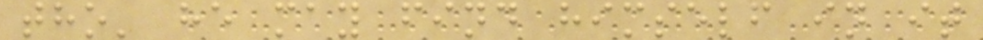tho' he may find himself in it
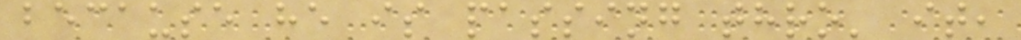because he is passing thro' it,
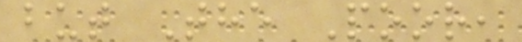but The Poor,
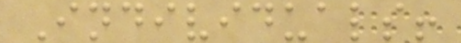Individuals!
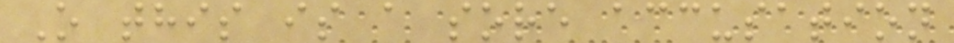O this is a sore accusation
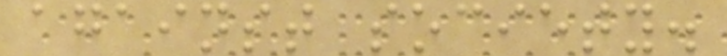against society.
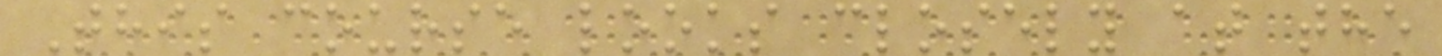This course looks closely at the
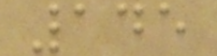145
